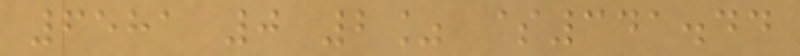6581 0 2% $341.44
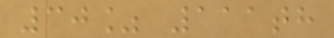30% 111th
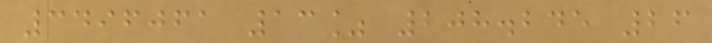3496061 13% 208.245 26
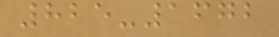825-1672
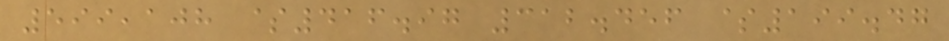599,108 $416.97 312.456 $199.47
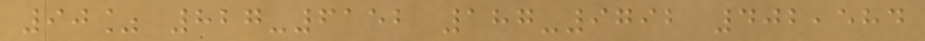90% 827-6152 187-9792 402,584
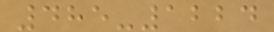485-1224
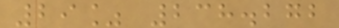29% 238.272
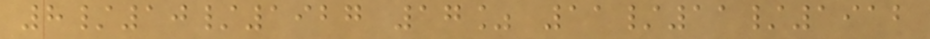8/10/1927 17% 11/11/1912
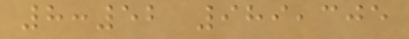8:52 989,305
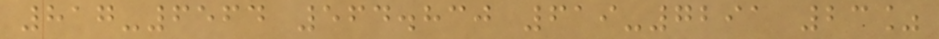817-6564 564.830 619-7291 23%
